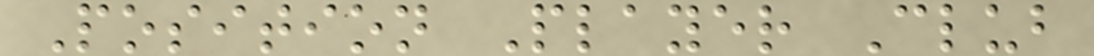Position Player Club
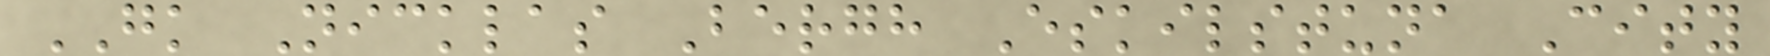GK Nicklas Bergh Eskilstuna City
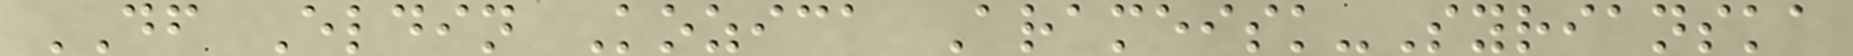DF Eldin Kozica Arameisk-Syrianska
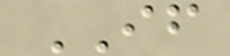IF
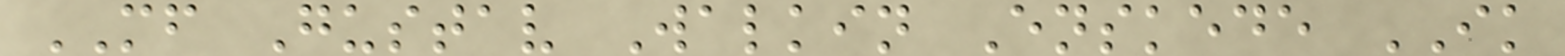MF Gustav Walkin Enskede IK
